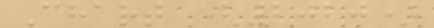Chart (2020)
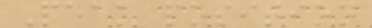Peak position
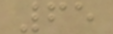65
